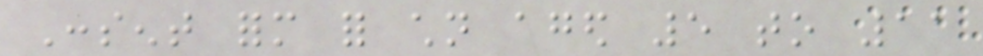Consent form for children aged 5 to 11
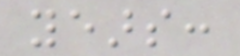years:
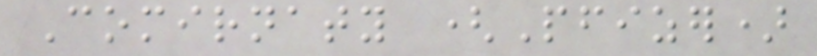Comirnaty (Pfizer)
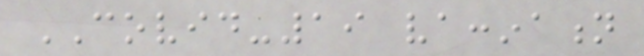COVID-19 vaccination
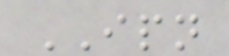IPN
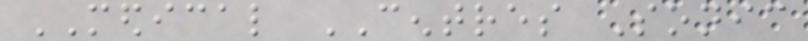MEDICAL CENTRES Sonic
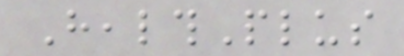HealthPlus
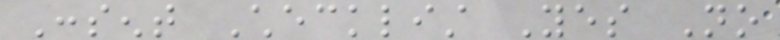Consent Checklist Yes No
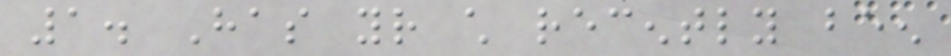1. Has your child recently been
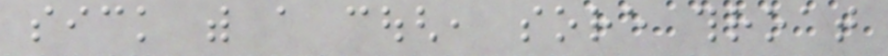sick with a cough, sore throat
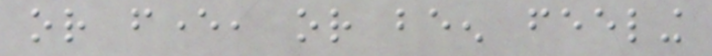or fever, or been feeling
